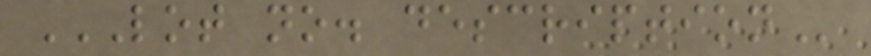LOT NO. DESCRIPTION
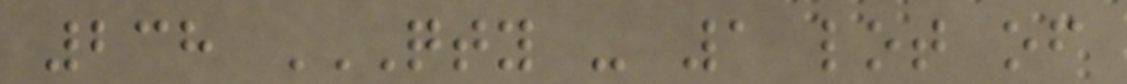238 QTY - 1 LOT OF
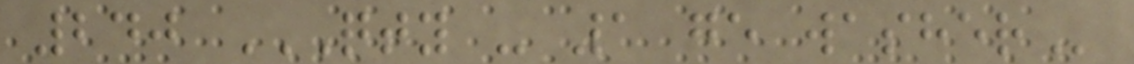240 QTY - 1 GE WASHER
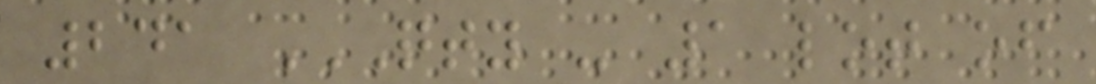241 QTY - 1 LOT OF
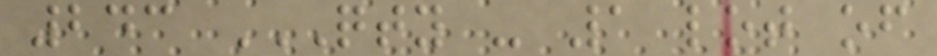243 QTY - 1 LOT OF
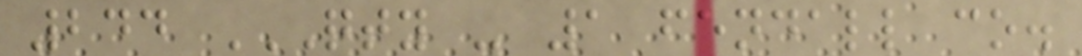244 QTY - 1 FENDALL CO.
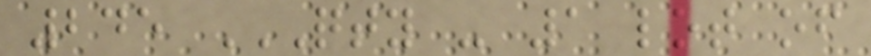245 QTY - 1 LOT OF
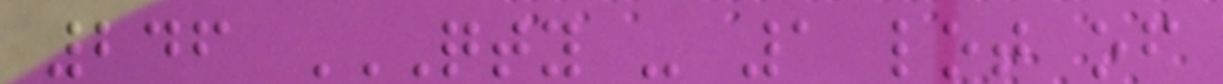246 QTY - 1 LOT OF
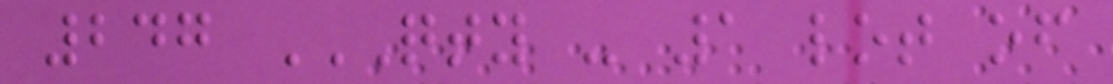247 QTY - 1 LOT OF
